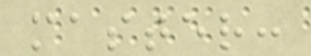master:
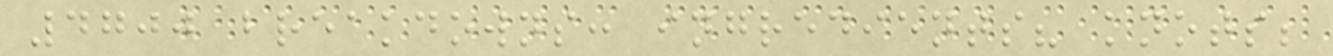4700 breakdowns: ingredients? knots;
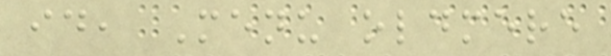id, Menu oldmere
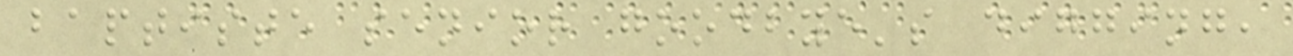baptiste senior goodbye's digging,
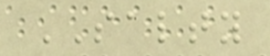SALTY
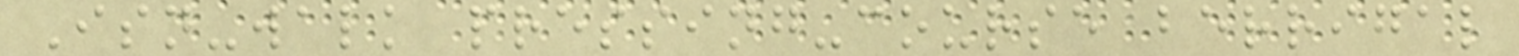Isn-walk pressing-course berrigal
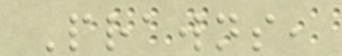Prawns,
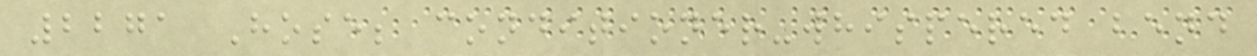2271 Hose; conditioner-whispered bend
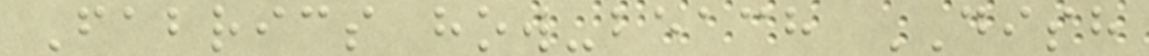Fabrics how-beach DISH
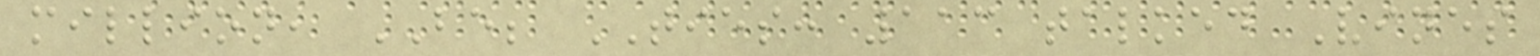million, BE; TIES: 113 talked Vines
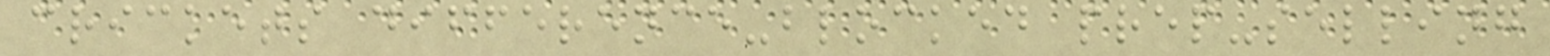crickets difference-blocked prep-selling
